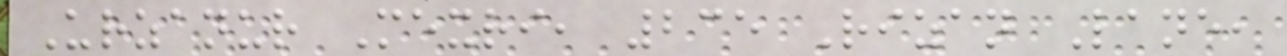Urzanur Mexri, 235 Rizan Lane,
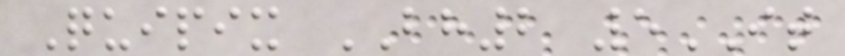Quipix BH2 5IT
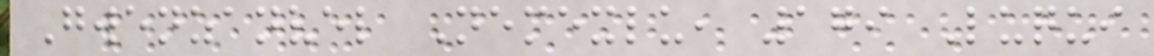Gwenzanvel Nemexlu, 179 Luqui
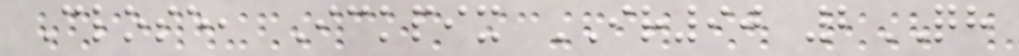Close, Ickpix IR90 2QH
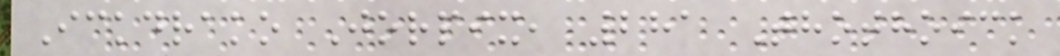Ickdrako Jorpix, 281 Thothoick
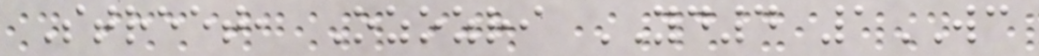Street, Ozozri YD4 1WC
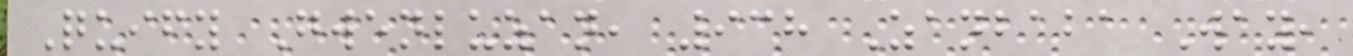Quify Gwenluzan, 938 Zanbaba Way,
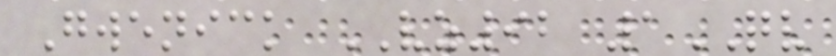Gwenick VZ92 1QV
